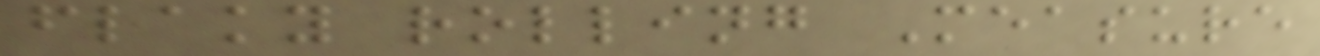flaky rolling Measure
